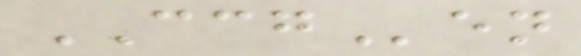CCGen
